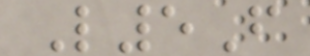L5F
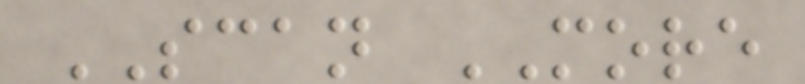SCAN MORE
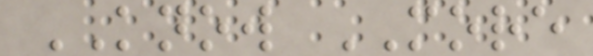KNOW MORE
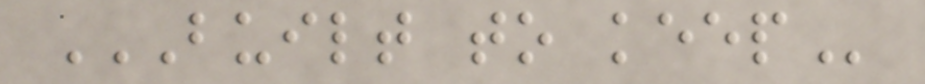BUILT TO KEEP
